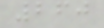260
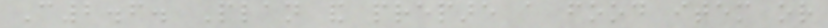C2.6. Plan and prepare a food item or
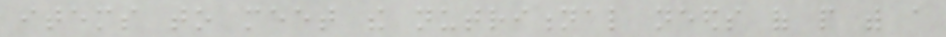items to meet the nutritional needs of people with a
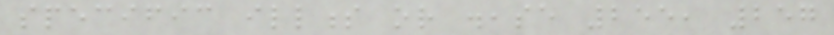specific illness or disease 255, 257
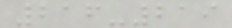216-219
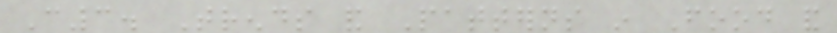C3. Trends and Patterns in Food and
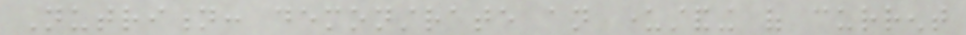Nutrition: demonstrate an understanding of current
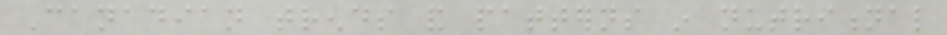Canadian trends and patterns in nutritional
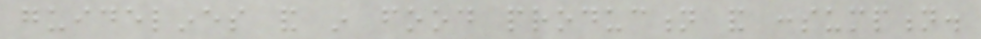guidelines and in food production and consumption.
